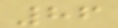86
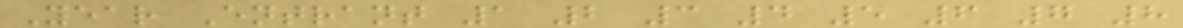Year Entrant 1 2 3 4 5 6 7 8
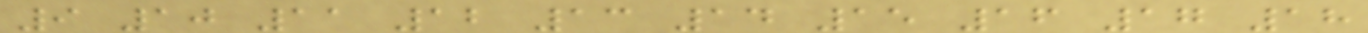9 10 11 12 13 14 15 16 17 18
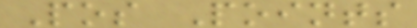Pos Points
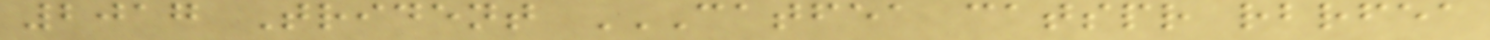2017 Trident CATFEA CATSPR RBRFEA
